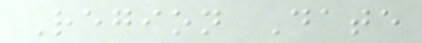Region Date
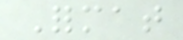Format
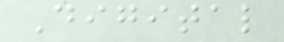Digital
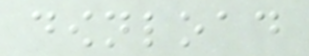download
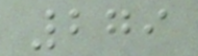279
